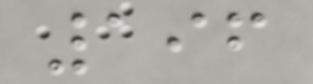196
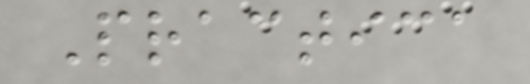Practica
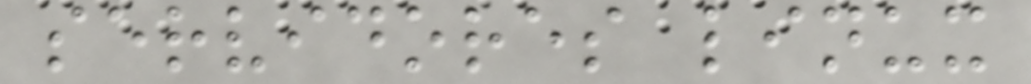servidores linux
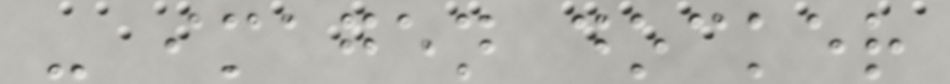- imagen docker
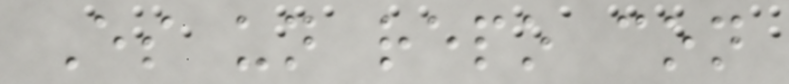Es un repo con
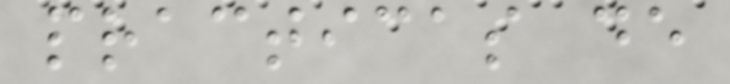practicas de
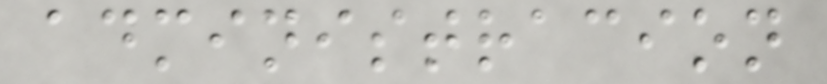administracion
